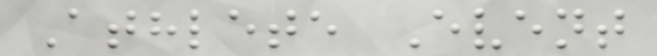Athlete Event
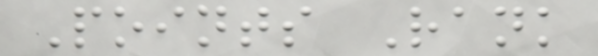Points Rank
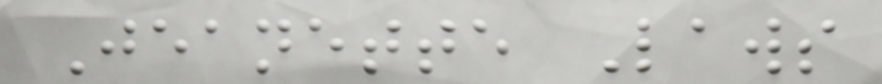Jeanette Laws
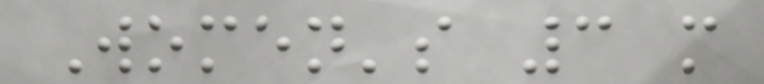Women's 3 m
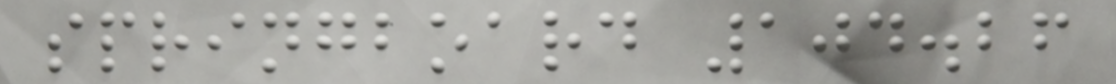springboard 104.26
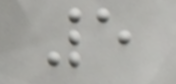5
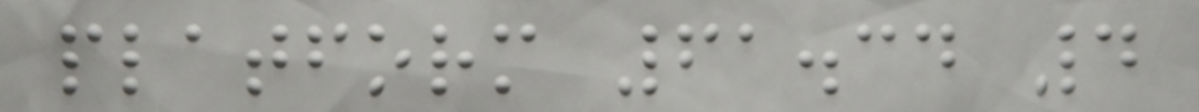platform 61.34 4
